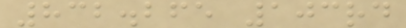832.265 103rd
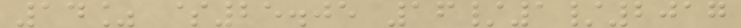14% $25.05 16/1/2017
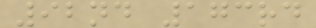92nd 173rd
